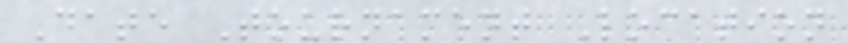Date Tournament Location
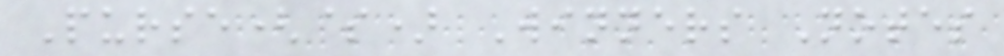Purse($) Winners Notes
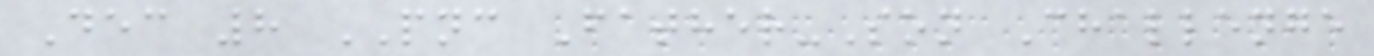Dec 8 PNC Father-Son Challenge
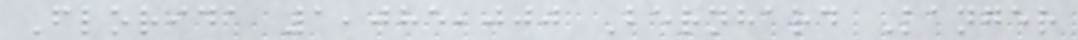Florida 1,085,000 Bernhard Langer
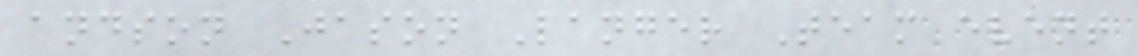andson Jason Langer Team event
